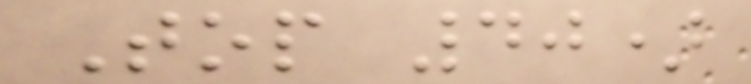Top 40)
